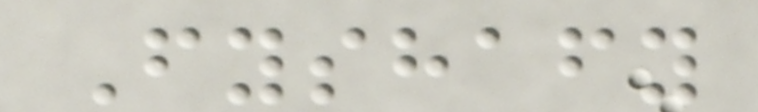Fyshafy
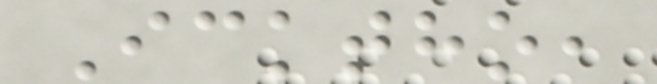Icktho,
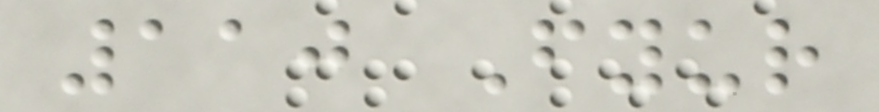110 Fyur
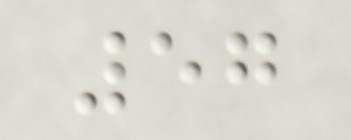57
